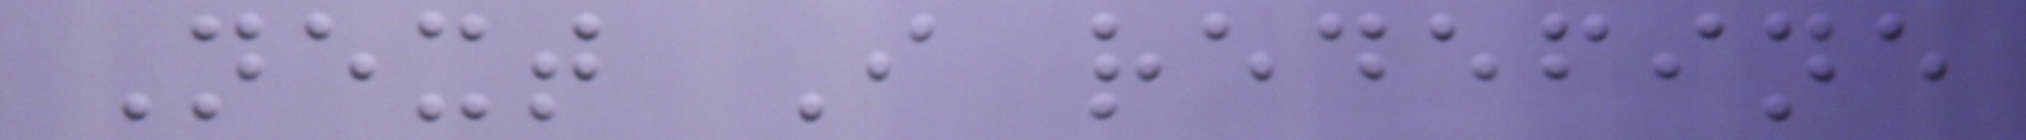Next I redefine
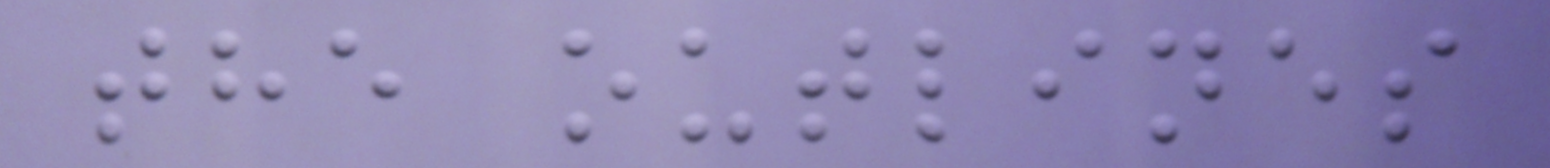the outlines
